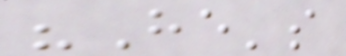"He's
